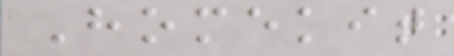Homekit
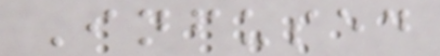Infused
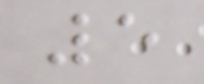5
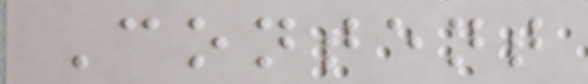Content
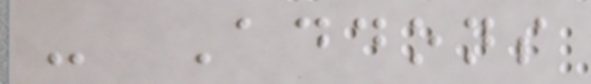- Addons
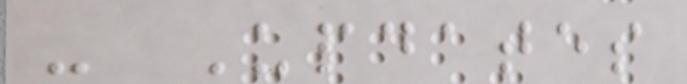- Updates
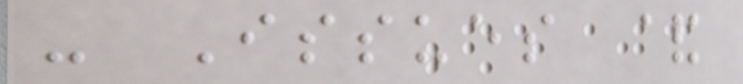- Issues &
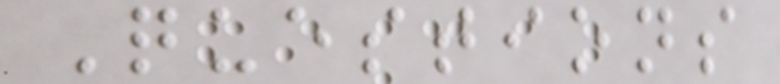Questions
